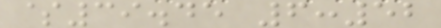$39.45 6:52
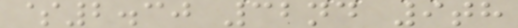$2.30 32nd 9th
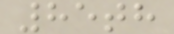85th
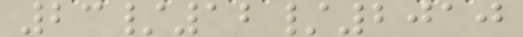23/12/2010
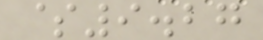$9.27
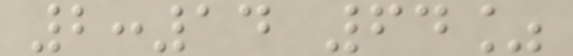2:14 64%
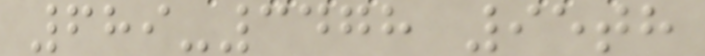689-3478 95th
